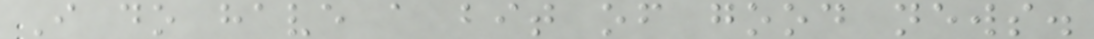I do have a bit of good news.
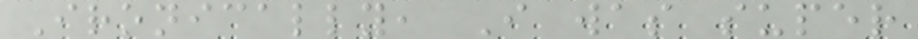Ironically, I was super
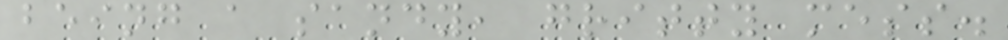being a sandy, gritty mess.
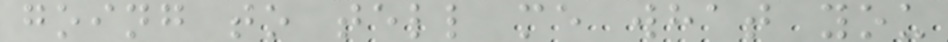going to tell me what you
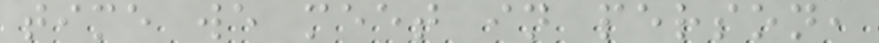time we meet in person,
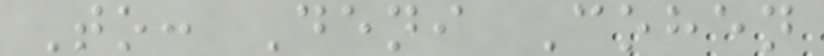To: Deni Cohen
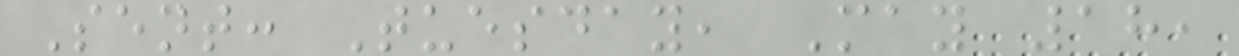Sent: Tuesday, May 18,
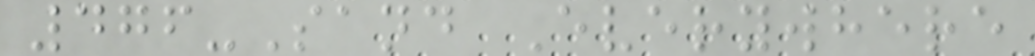476-Sand Everywhere
